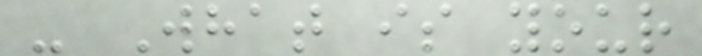- What is your
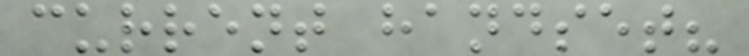current handset?
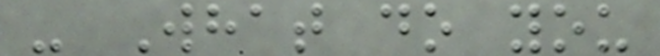- What do you
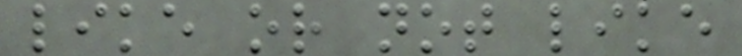like or not like
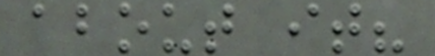about it?
